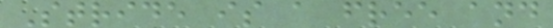Stride is a free and
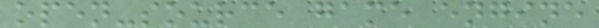open-source game engine
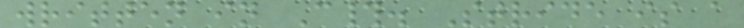written in C#. Stride is a
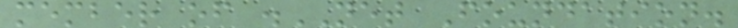member of .NET Foundation.
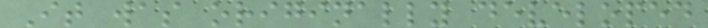It was originally developed
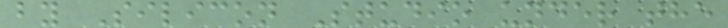by Silicon Studio under the
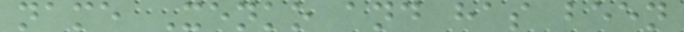name Xenko and has been
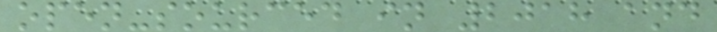open-sourced in 2018 and
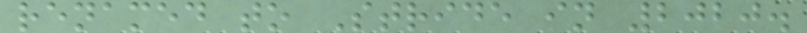renamed to Stride in 2020.
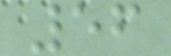56
